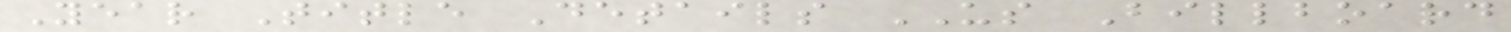Year Title Details US Billboard
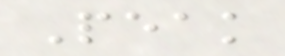Peak
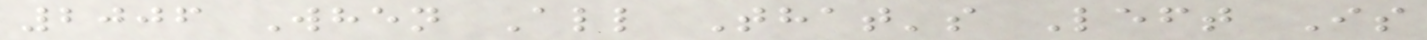2006 When All That's Left Is
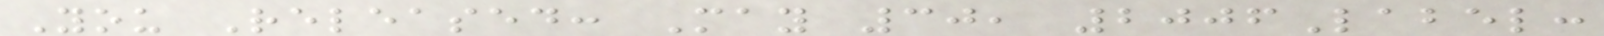You Released: May 30, 2006Label:
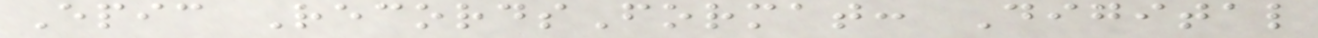Epic RecordsFormat: Digital
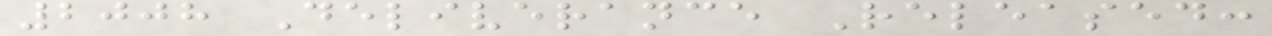2008 Deliverance Released:
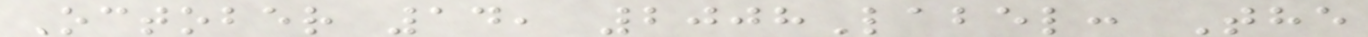October 14, 2008Label: The
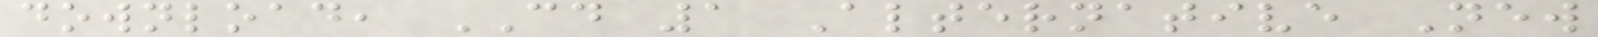download, CD 1 Alternative New
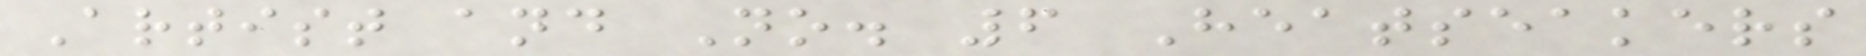Artist and No. 6 Heatseakers
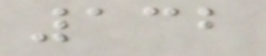132
